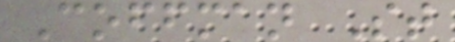Coffman St
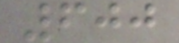600
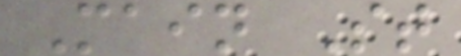Main St
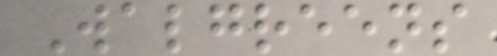Walgreens
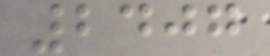2407
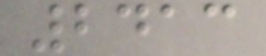2413
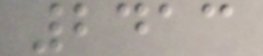2413
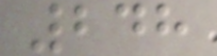248
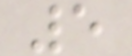5
